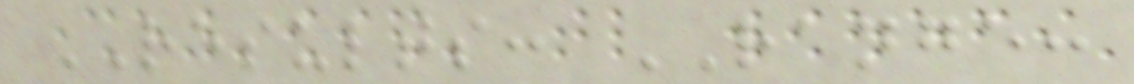RESULTS: RANGE:
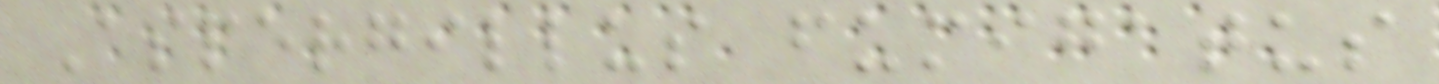Aspergillus fumigatus
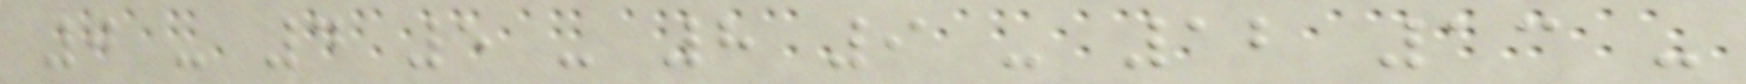0 - 4 5 - 8 9 - 12 13 -
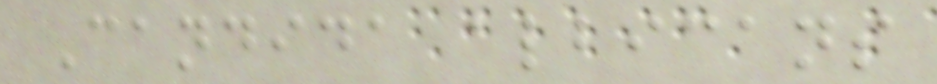Candida albicans
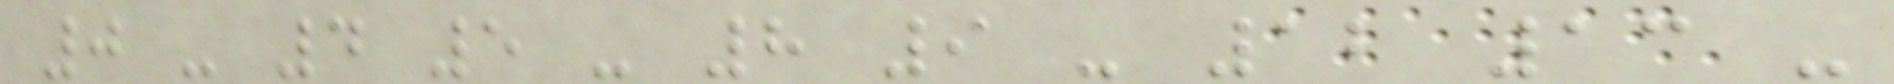0 - 4 5 - 8 9 - 12 13 -
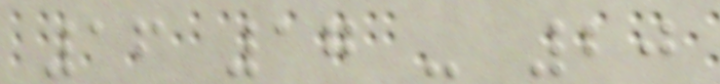16 17 - 20
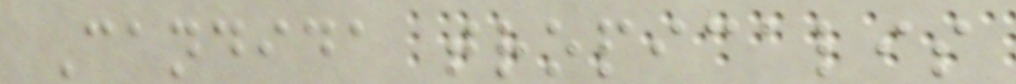Candida tropicalis
